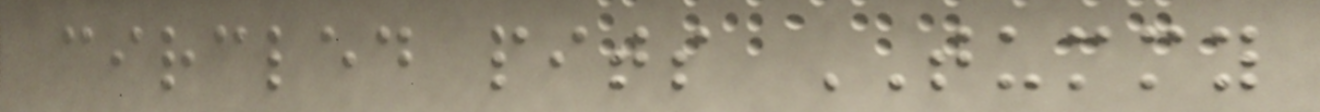circled pits TUMMY
